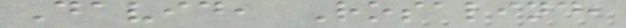David, Rosalind,
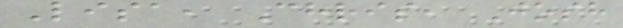Lisa, Chris, Josh
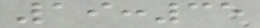19:35
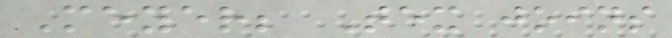Meyer; Tex joins
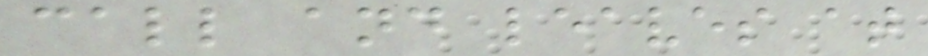call and leaves at
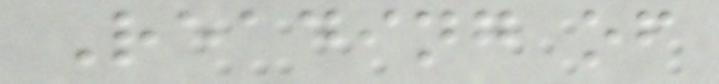Reading of
